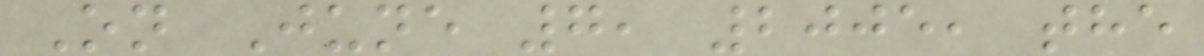On June 7, 2005, the
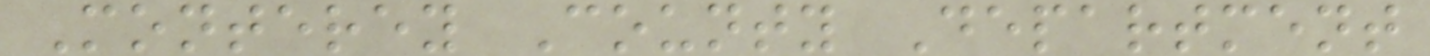Monterey County Department
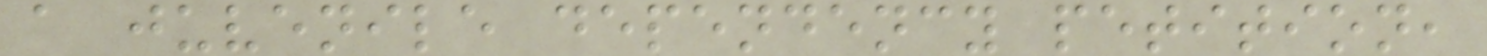a juvenile dependency petition,
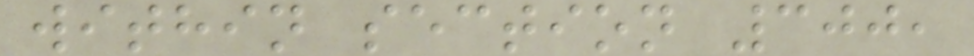within section 300,
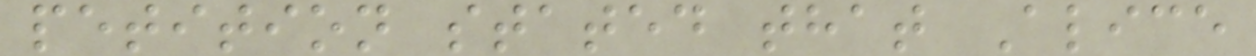petition stated that Alice
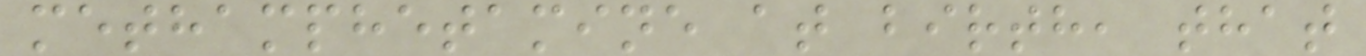methamphetamine at birth, that
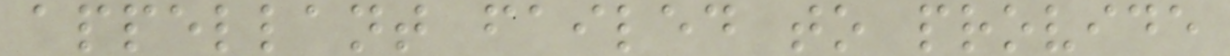appellant failed to provide
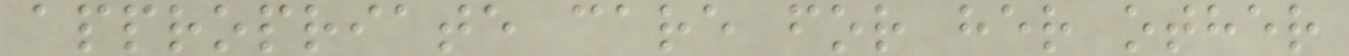appropriate care for her other
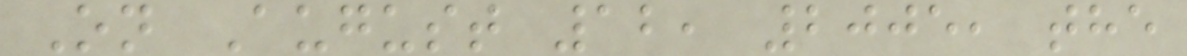On August 12, 2005, the
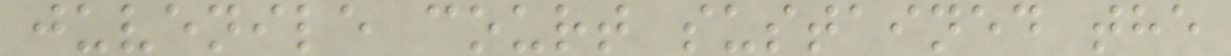juvenile court sustained the
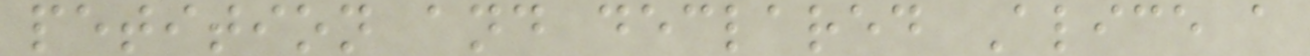petition and declared Alice a
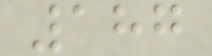187
